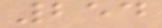254
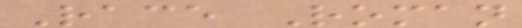Race Roman
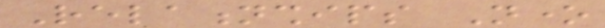Relationships None
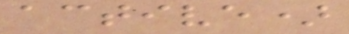active)
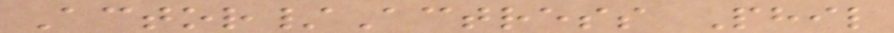Actor/Actress Phil
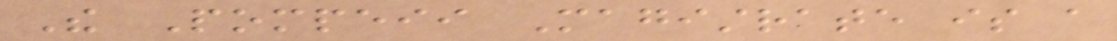The Pompeii Magistrate is a
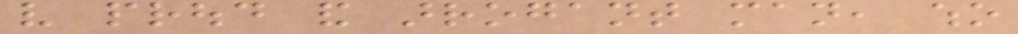very proud and arrogant man, who
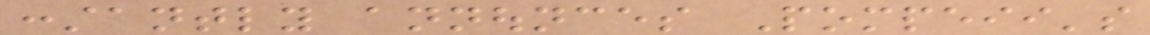constantly announces Pompeii's
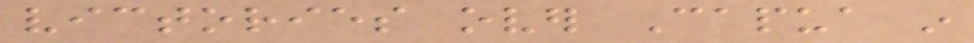victories over Capua in
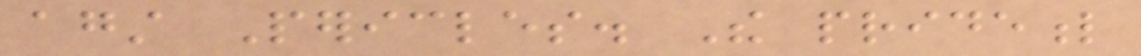against Pericles. The prideful
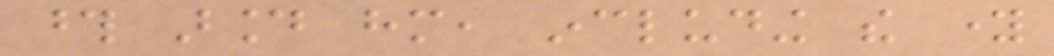those around him, including the young
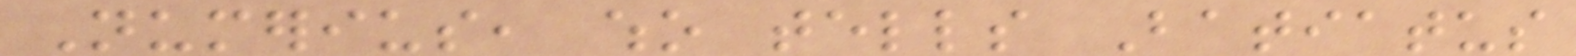Numerius, who tells Batiatus
